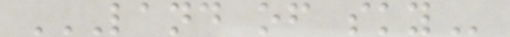LAND OF SKY
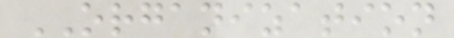ORGANIZATION
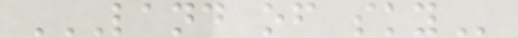LAND OF SKY
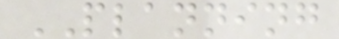PLANNING
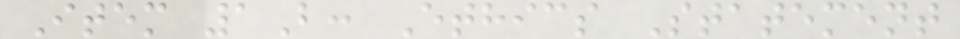Item 1B: Ethics Statement
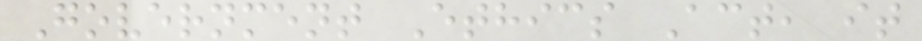Government Ethics Act, it
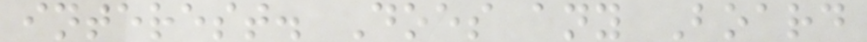interest. Does any Board
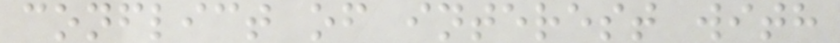conflict of interest with
